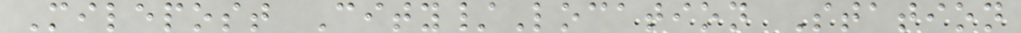Milepost City/Location Station
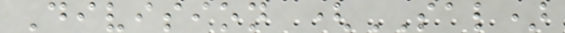Division (SAL)
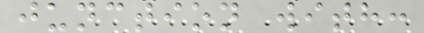junction with:
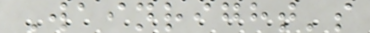Wainright's
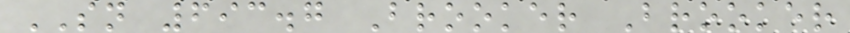SN 693.7 Brooker Brooker
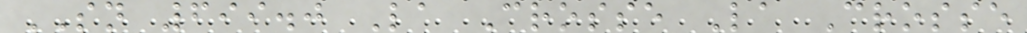SN 699.0 La Crosse La Crosse
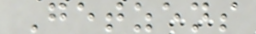Getzens
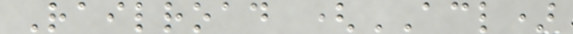Railroad (ACL)
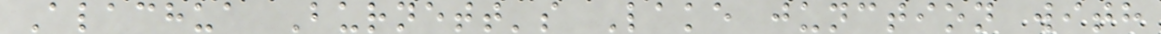Alachua Burnett's Lake junction with
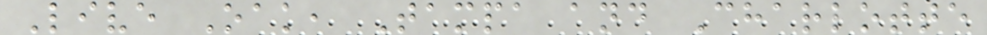Live Oak, Tampa and Charlotte
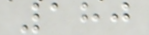180
